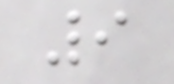9
